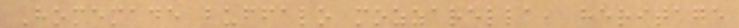Homemade buffalo mozzarella, heritage
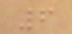6
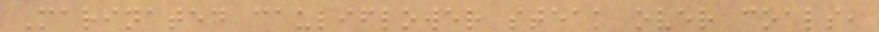Marinated cauliflower steak over coals,
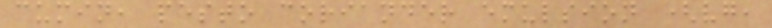cumin, pesto coriander emulsion (vg,
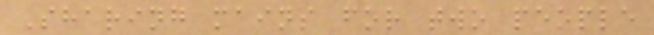Sharing mains for two people
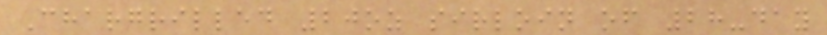Chargrilled 20oz sirloin of 28-day
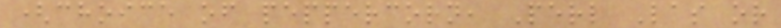(choice of peppercorn, Perl Las or
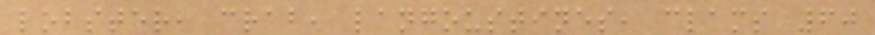lobster, crab, langoustines, clams 60
